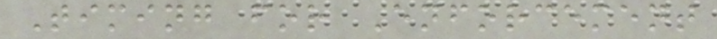Timing for Enforcement
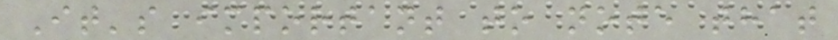It's important to note that
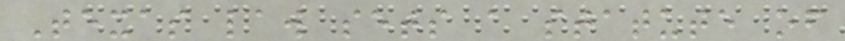Texas law sets a statute of
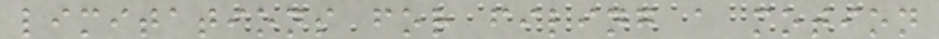limitations for filing a motion
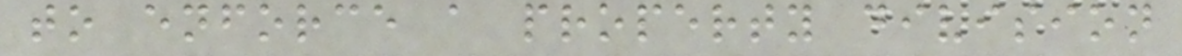to enforce a property division
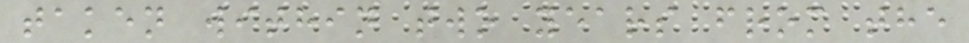taken within two years from the
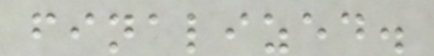finalized.
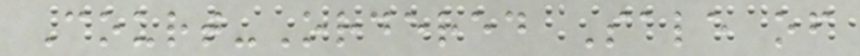Court-Ordered Sale of
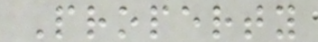Property
